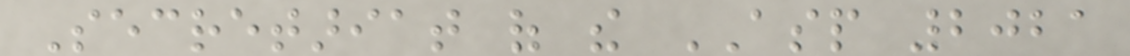Secretariat of the ASP 2021
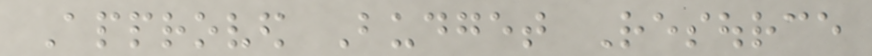Approved Budget Resource
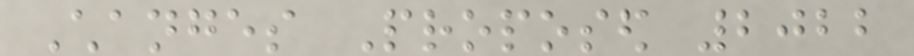Changes Proposed 2022
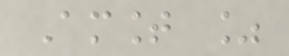Amount %
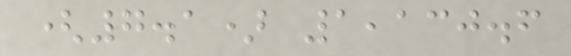(7.1) 1,130.6
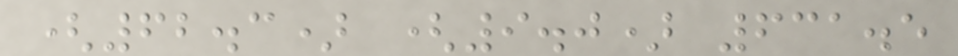(62.3) (9.0) 631.5
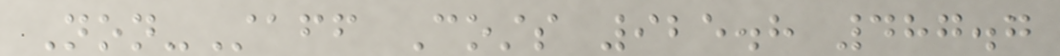Non-Staff Costs 925.8 487.7
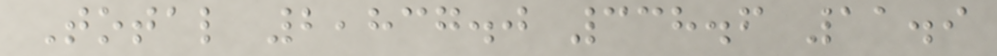Total 2,837.0 338.6 11.9
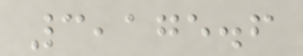3,175.6
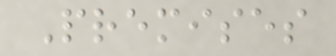Premises
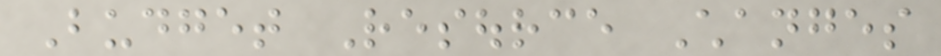Budget Resource Changes
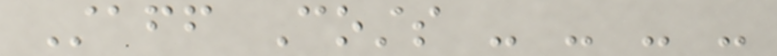Staff Costs - - - -
